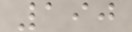190
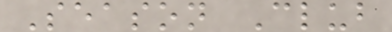Season Club
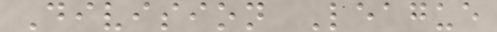Division League
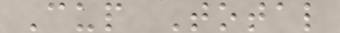Cup Total
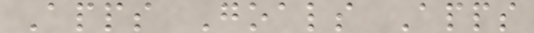Apps Goals Apps
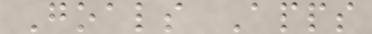Goals Apps
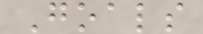Goals
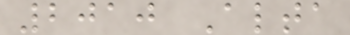2010 Alta
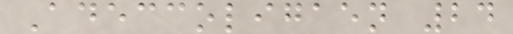Adeccoligaen 24
